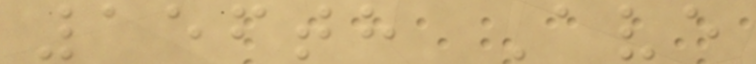156th Ave
